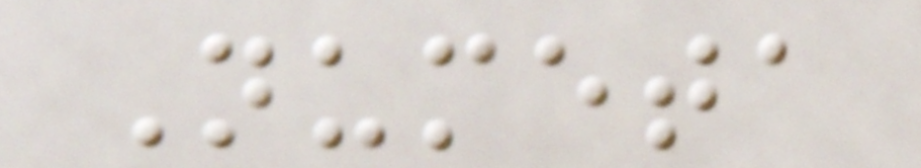Numeta
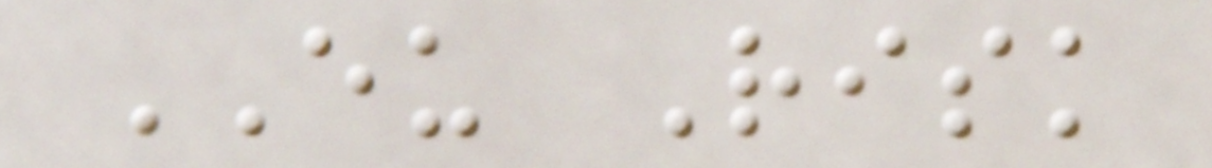EU Risk
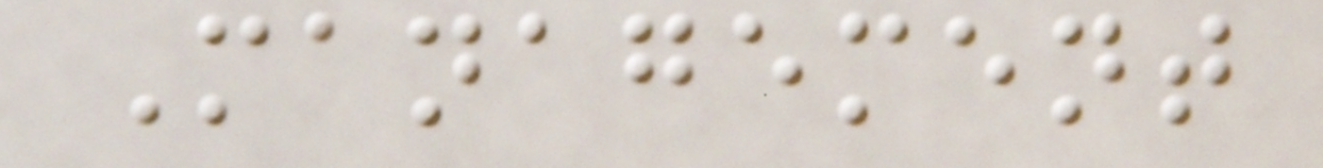Management
